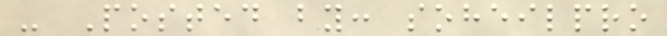- Posted by: soheilpro
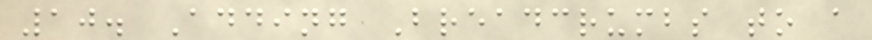10. Adding Breadcrumbs to a
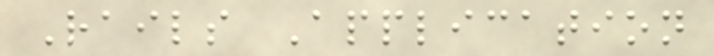Rails Application
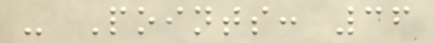- Points: 36
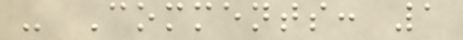- Comments: 1
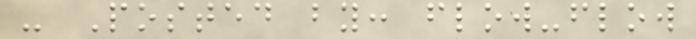- Posted by: flow-flow
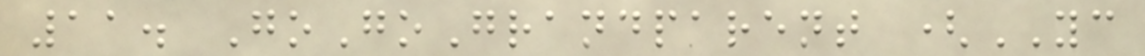11. GoGoGrandparent (YC
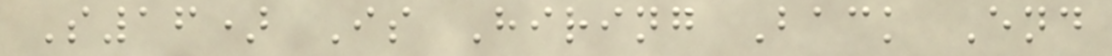S16) Is Hiring Back End
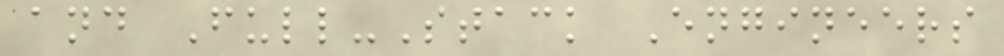and Full-Stack Engineers
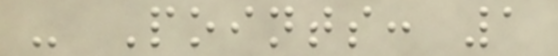- Points: 1
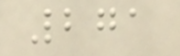271
